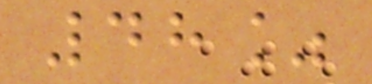48%
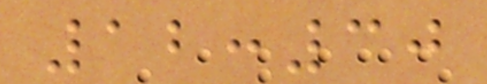12:30
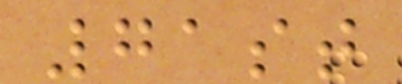71st
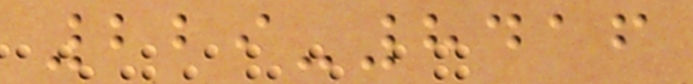229-8416
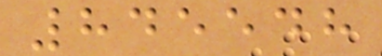845548
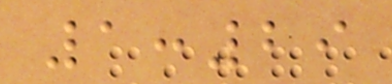1:29
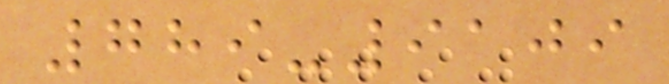789-9109
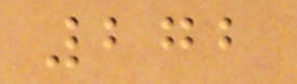272
